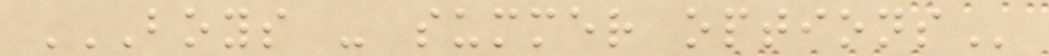BOYS - SUMMER OPTIONS
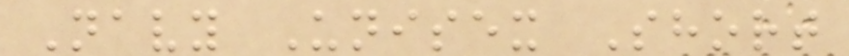Navy Unisex Short
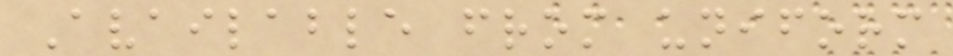Available from uniform
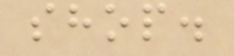shop.
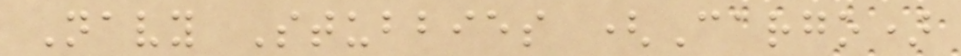Navy Stubbies (Cargo)
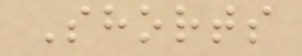Shorts
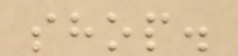shop.
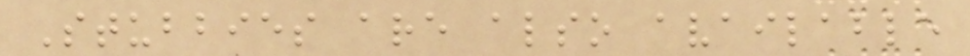Stubbies are also available
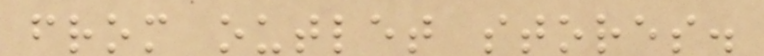from outlet stores.
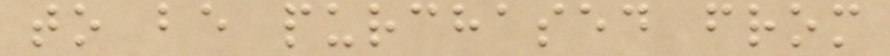to be purchased from
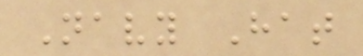Navy Hat
